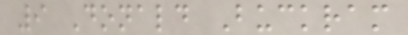9 Donald Buckram
